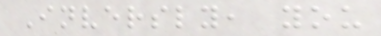Inversly, you
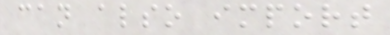can also import
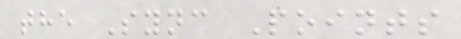the Sync Points
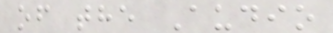of the Audio
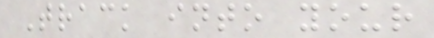Track into your
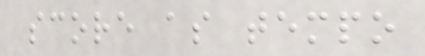score as tempo
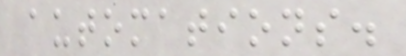automations.
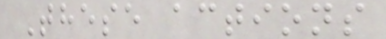These actions
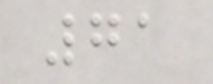71
